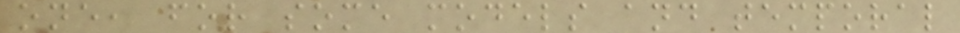one, for some models and temporal
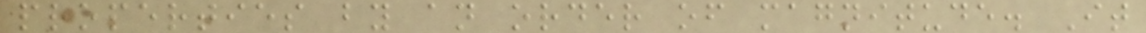properties by an order of magnitude. It
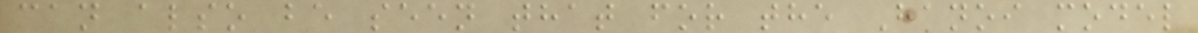can also be seen that for the Hanoi model
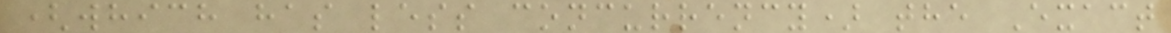(which has less concurrency) the Exact
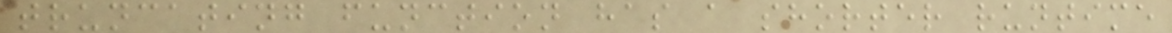truncating function has a shorter runtime
